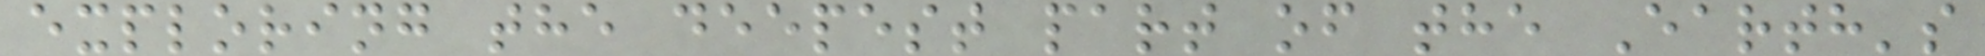exploring the deepest part of the Earth's
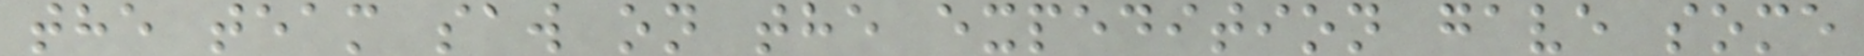the team saw on the expedition gave some
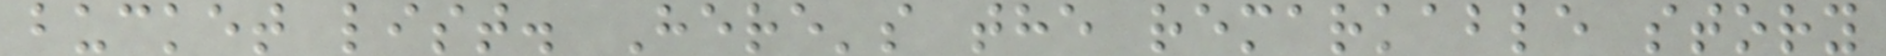bucket list. Here's the remarkable story
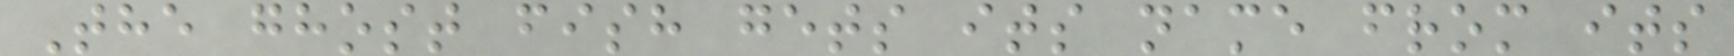The ghost fish gets its name from its
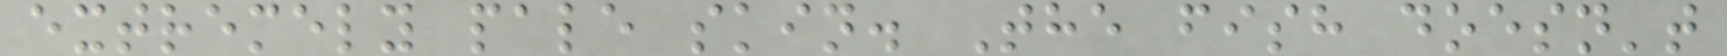extremely pale skin. The fish doesn't
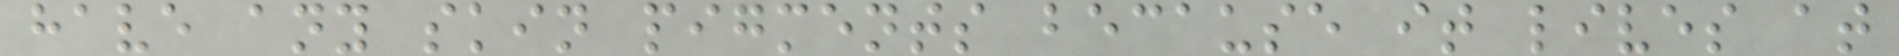have any skin pigments because it lives at
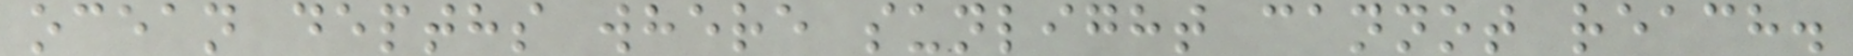ocean depths where sunlight cannot reach.
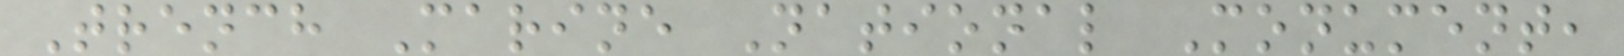Trench Marine National Monument,
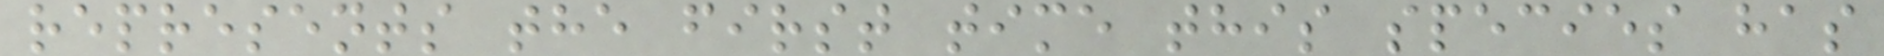represents the first time this species has
